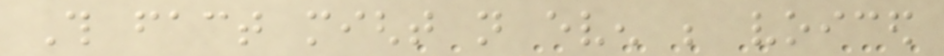This fact might not even be voiced
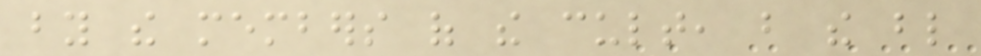by the members of the cult, but the blind
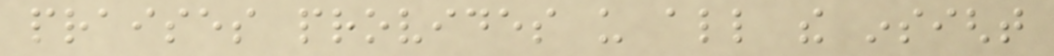praises provides us all the insight
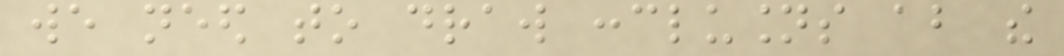we need to draw conclusions about the
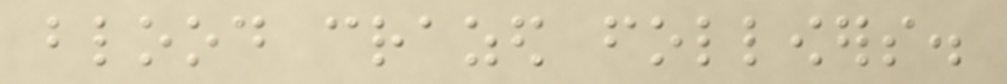blood crazed followers.
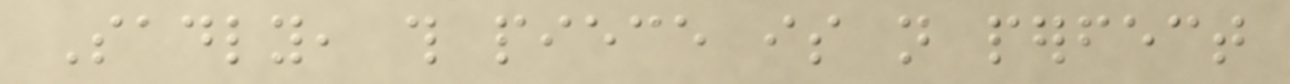Sadly, this piece is not perfect
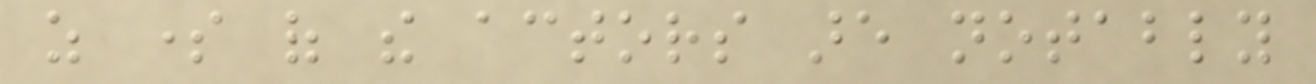as some of the actors are notably
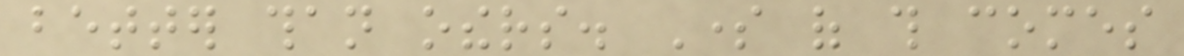better than others. Some of this comes
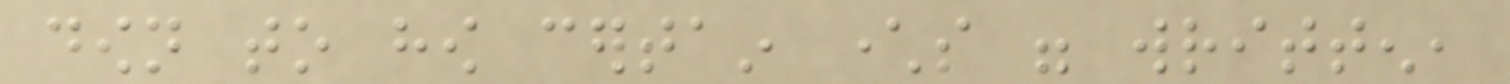down to how certain characters were written,
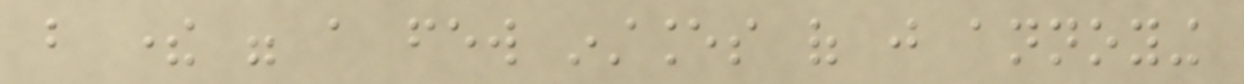but there were a few instances of just annoying
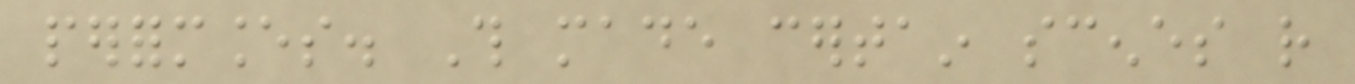performances. This made certain scenes rather
